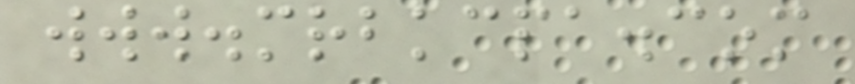www.mrbkcpa.com
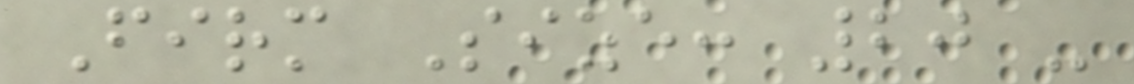Firm Size: 20 -
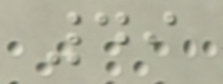49
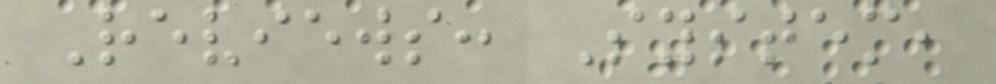Reviews: System,
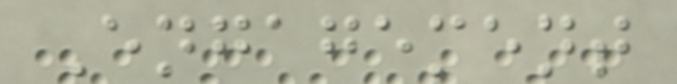Engagement
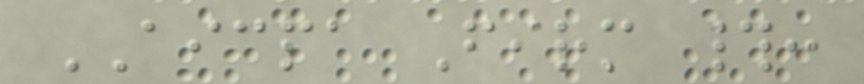AICPA Firm #:
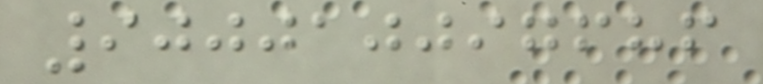900010097686
